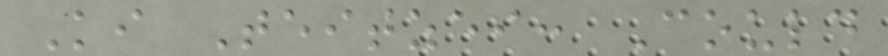Ki Teitzei: Could
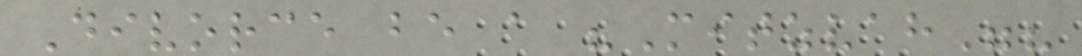Divorce be a "Mitzvah"?
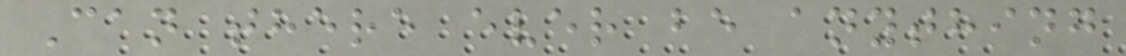Can there ever be anything
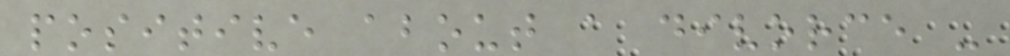positive about a divorce -
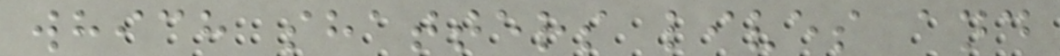which shatters lives and
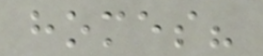homes?
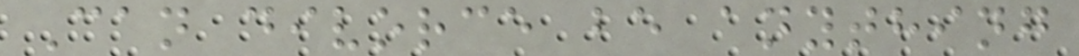Can divorce be anything
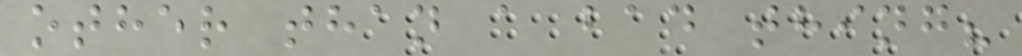other than a bad thing?
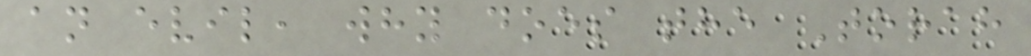an evil, why does the Torah
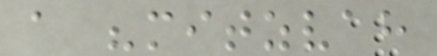a "mitzvah
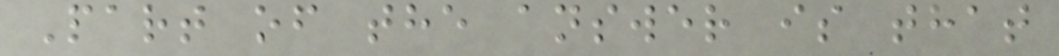Part of the answer is that
